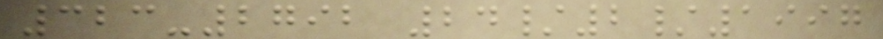323-2792 24/2/1997
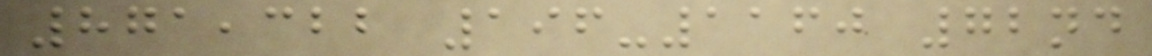871,322 196-1160 72nd
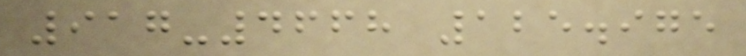917-4668 125.975
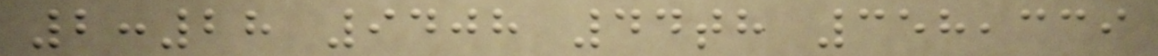2:28 9408 44th 358,339
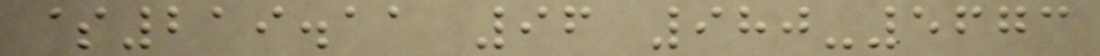$219.11 96 980-5673
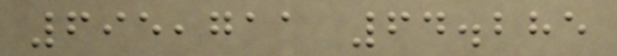695,711 64.285
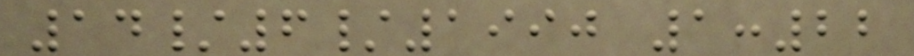14/6/1990 1:22
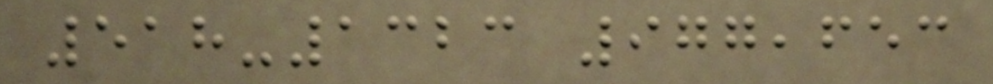518-1323 977,653
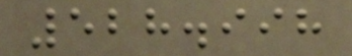528.998
